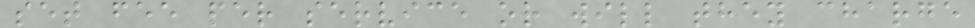set fee per service or will they charge
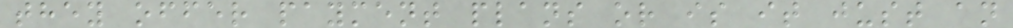they offer payment plans or is it just an
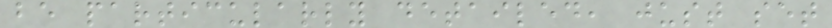be particularly detailed, just set
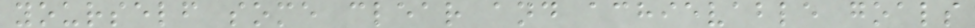yourself some clear and achievable goals
